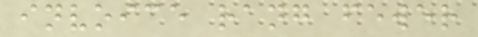invoice rang fewer
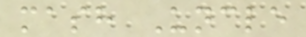mash Uncle
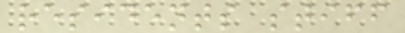residents stiff
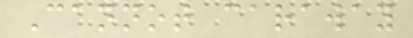Cannot caraway
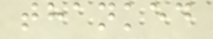thanked
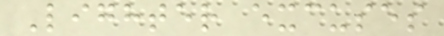Lighter excuses
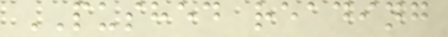PUSHED reading
